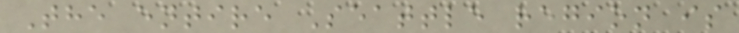The entire Seattle region is
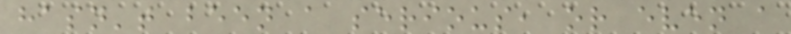hasn't been a serious, or even a
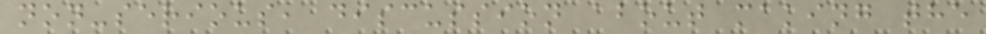non-serious, discussion about making the
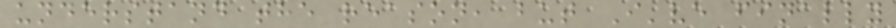understand the reason, but I've finally
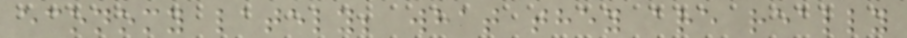economy lately; what they are really
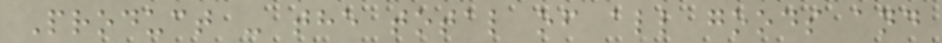Product - the total of all goods and
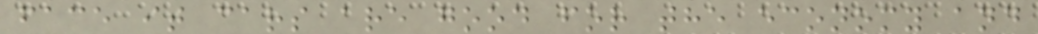face it cars are good for the economy and
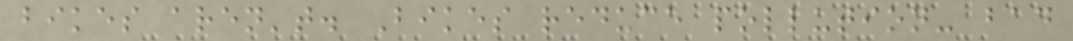bikes aren't. Bikes reduce pollution- bad
